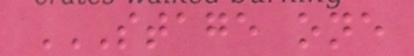STAGE ONE
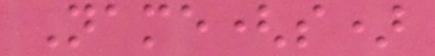Name(s)
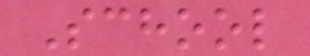School
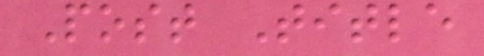Post Title
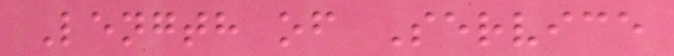Length of Service
